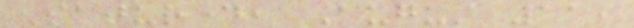Saturday, August 11,
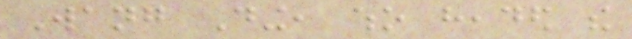Wang Ding, who headed the
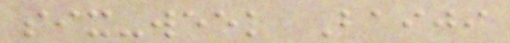six-week Baiji
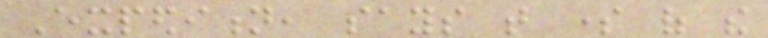Expedition, says that some of the
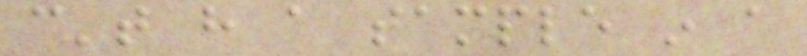can't have a sample in a
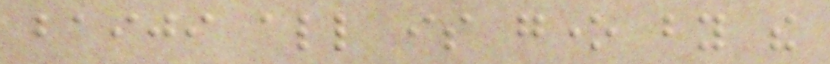baiji all is gone by the
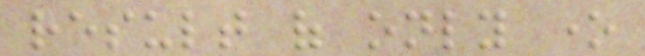result of only one
